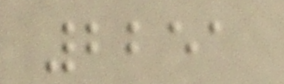2251
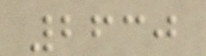2630
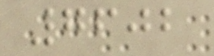7602
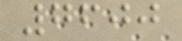7600
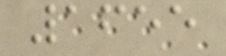1655
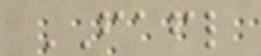FAFL
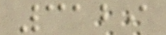3129
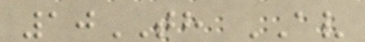10TH AV
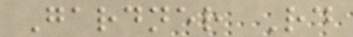Gardner Rd
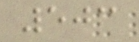503
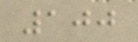100
